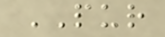PUR
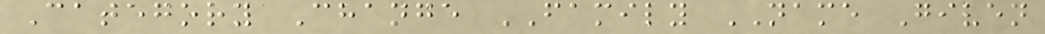Category Change FAMILY NAME Given
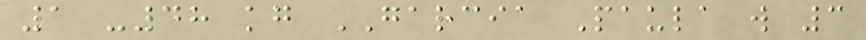1 -48 kg GARCIA Paula w 3
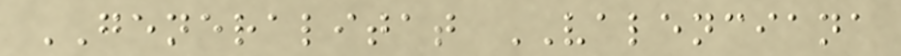GENERALITAT VALENCIANA
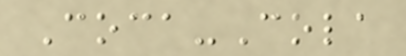Coca-Cola
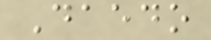Daedo
